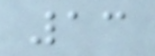13
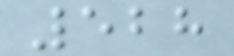528
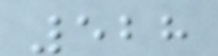528
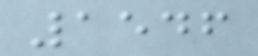1546
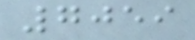7059
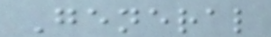General
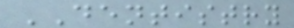DENTISTRY
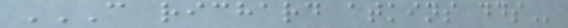C RICHARD ATKINS DDS
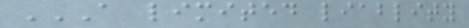A LIMITED LIABLITY
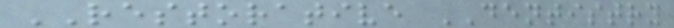RESTORATIVE DENTISTRY
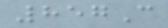857C
